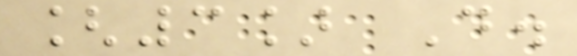[3] D.
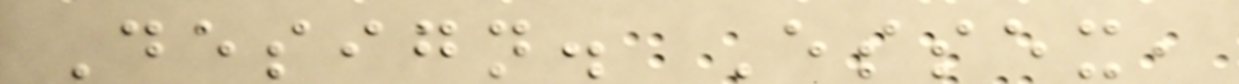Design. Essex,
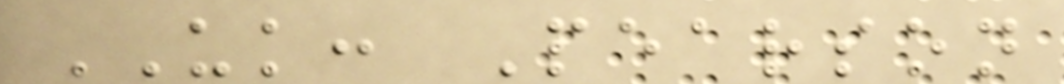UK: Pearson
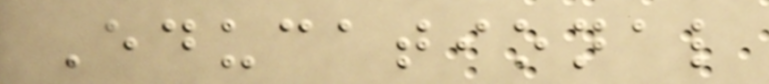Educational
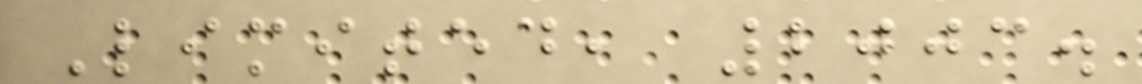Limited, 2003.
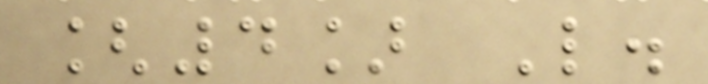[4] L.
